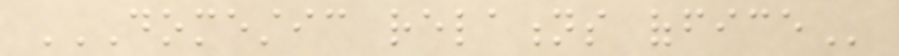DOMESTIC RELATIONS OFFICE
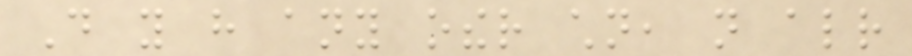Do you have any other children, not already
